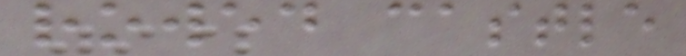rowed castle
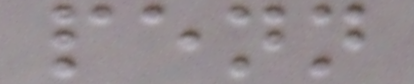penn
